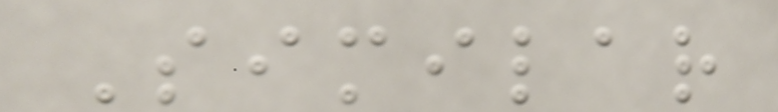Similar
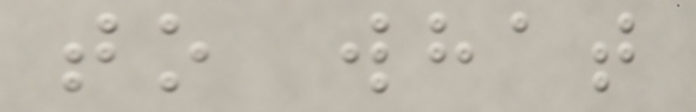to what
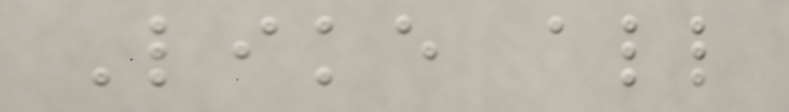Like all
